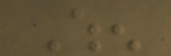When
